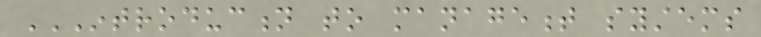INTRODUCTION TO MANAGEMENT SYSTEMS
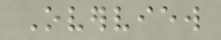Overview
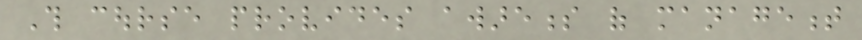This course provides awareness of management
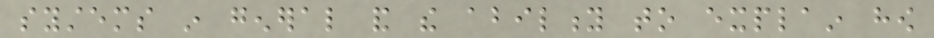systems in general and the ability to explain how
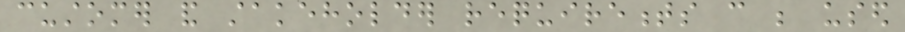customer and stakeholder requirements can be used
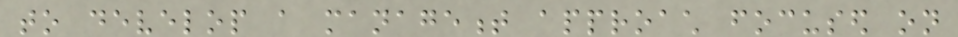to develop a management approach focused on
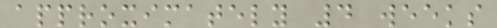approximately 4 weeks
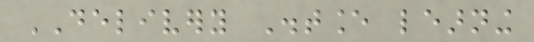DELIVERY Distance learning
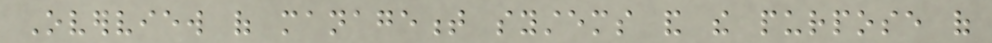Overview of management systems and the purpose of
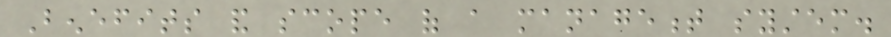Benefits and scope of a management system.
